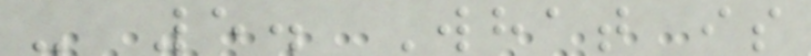- 5. What is
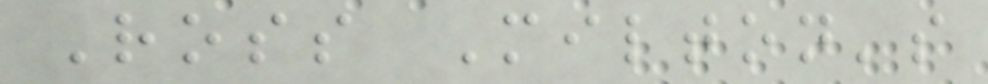Ross Milton's
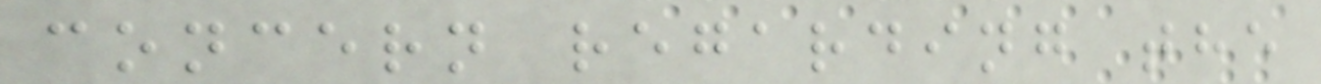concern regarding the
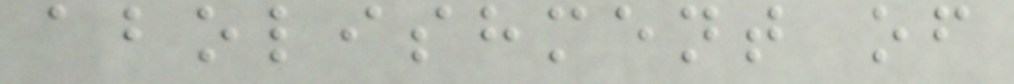abolishment of
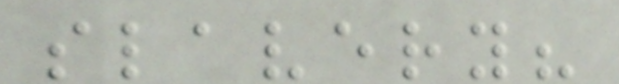slavery?
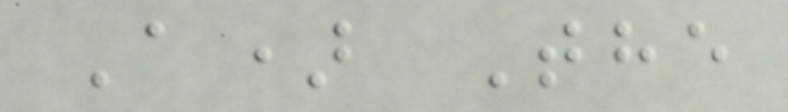A) The
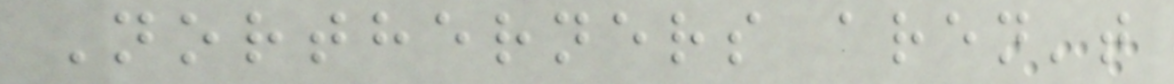Northerners aren't
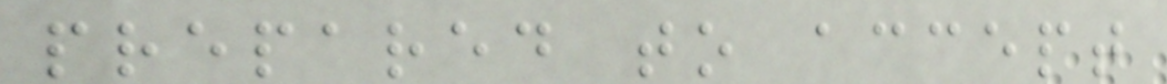prepared to accept
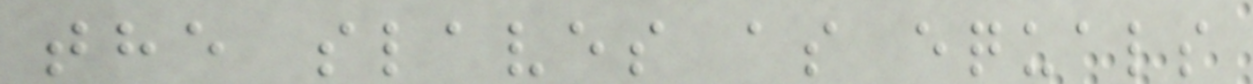the slaves as equals
